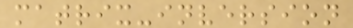matrix-inversion
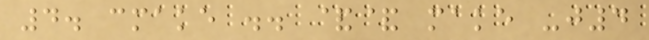4. cmake .. && make -j4
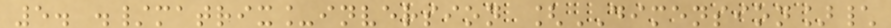5. ./matrix_inversion [DIMENSION]\
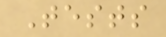Tests
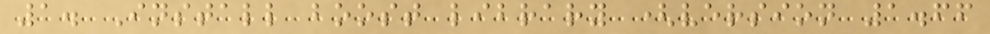1. Install boost library (version 1.66
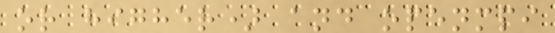or higher) and openmpi
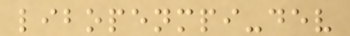libopenmpi-dev
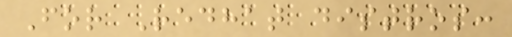For Redhat distros:
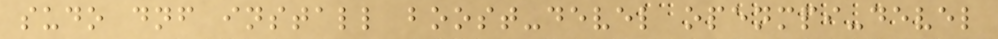sudo dnf install boost-devel openmpi-devel
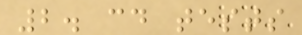2. cd tests
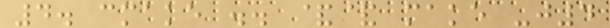4. cmake .. && make -j4
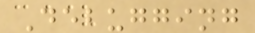Debugging
